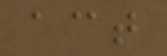act
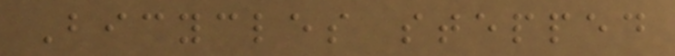Bicycles stepped
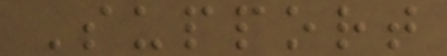Support
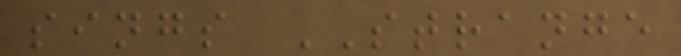sings STRANGE
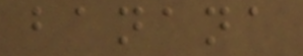banana
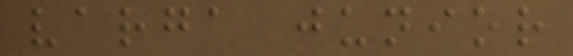varga junior
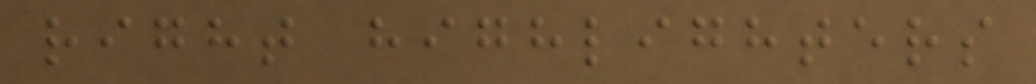right highlighters
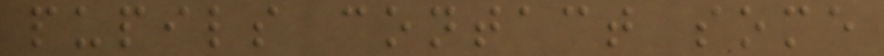pupils contact some
